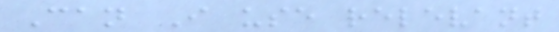Can I use relevant
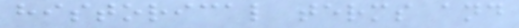historical terms and
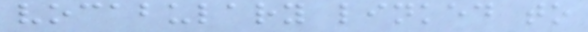vocabulary linked to
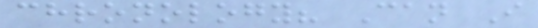chronology? Can I
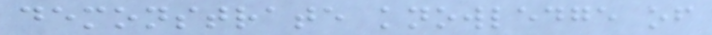demonstrate knowledge of
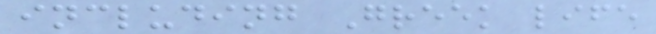including Greek life
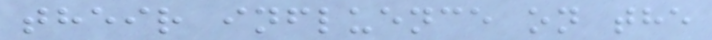their influence on the
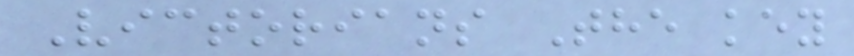Victorians The key
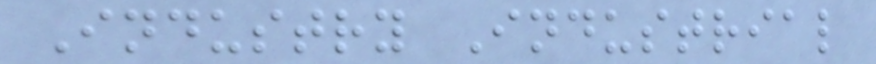Industry Industrial
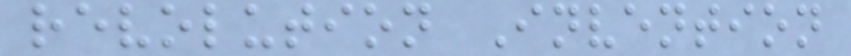revolution Invention
